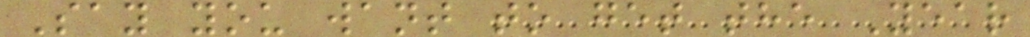Say you want to get the Year
